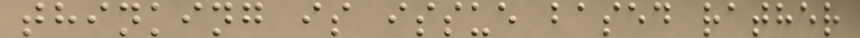thinking is issue based rather
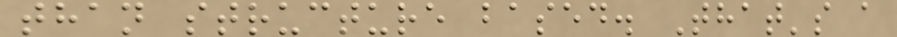than structure based. That's a
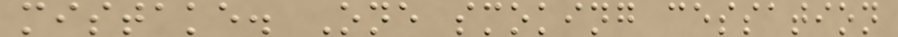mistake. One smoking cessation
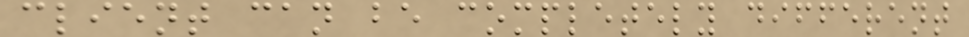client can be completely different
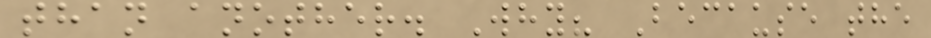than another. Why? Because the
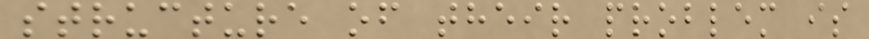structure of their problem is
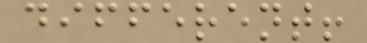different!
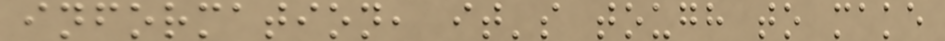information, it's tough to make
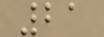21
